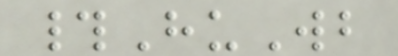#HuWb
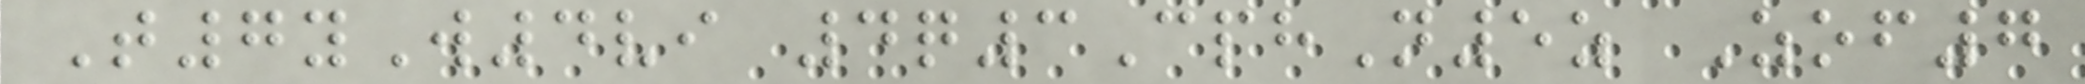T7yW4vi 4q3CphN5z Zof7
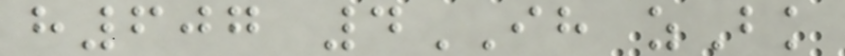h607 4IH zBk
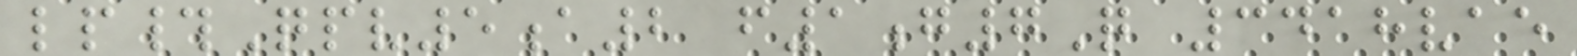lp#Qpv5a2 f1g7Q 3418vae
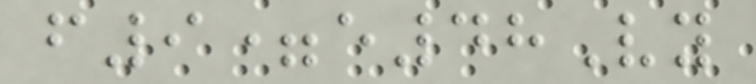f9=e48Vy
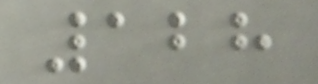128
